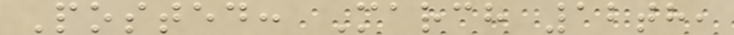Posted: March 12th,
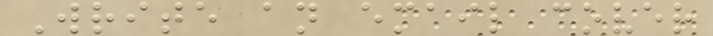Write an email cover
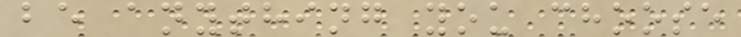be anything you choose
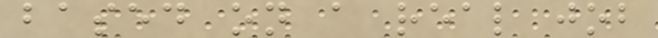based on a real job
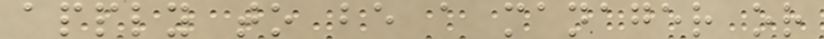apply to be a manager or
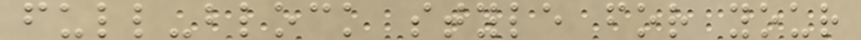full-block style for your
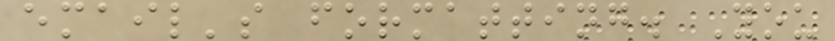email's formatting. You
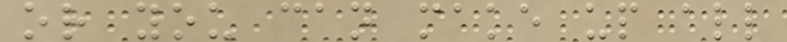or you can make up all
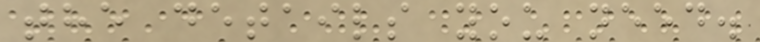the details you need.
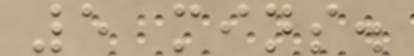5 mins.
